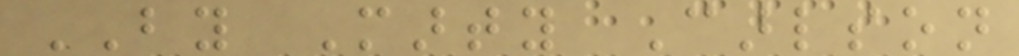BY Marty Carlson
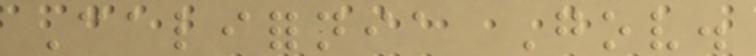California Gov.
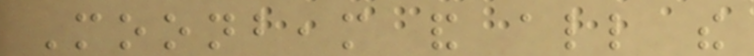Moonbeam and all the
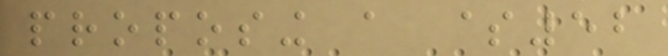proposing a $52
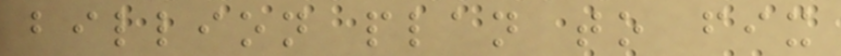billion plan to fix
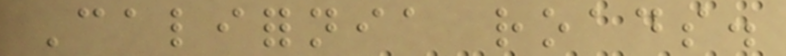California roads.
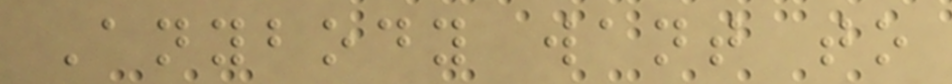Anybody want to
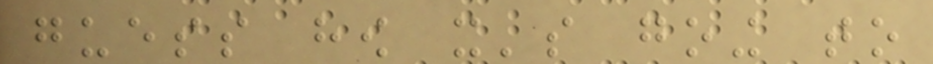guess how it's going to
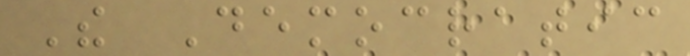The Democratic
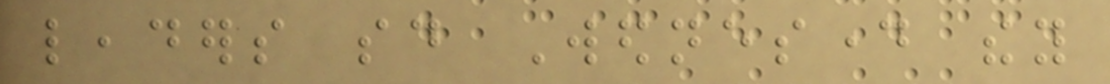leaders said Wednesday they
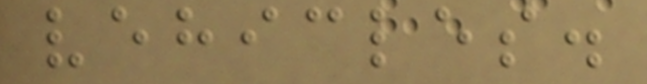vehicles.
